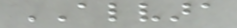ALVARA
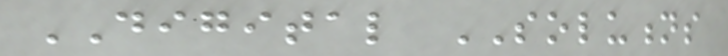DIGITAL SOLUTIONS
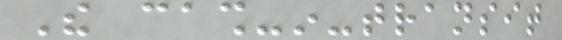The cash-in-transit
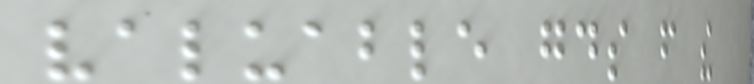valuable goods from the
